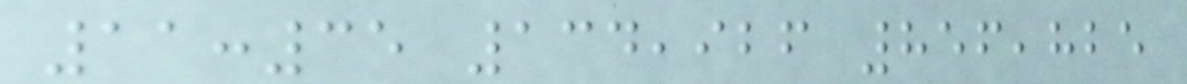11:35 134,926 856,825
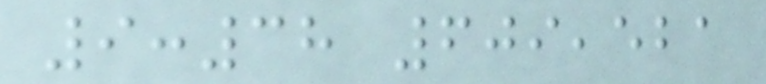9:38 609,521
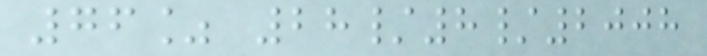76% 28/8/2008
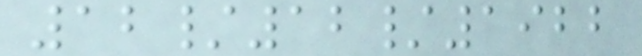12/12/1922
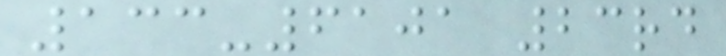133-6101 23rd
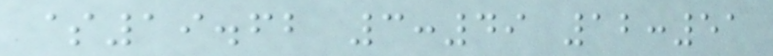$19.62 3:49 12:51
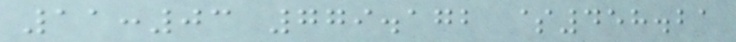11:03 779.172 $458.21
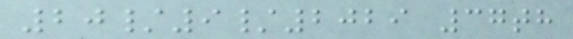20/9/2029 37th
